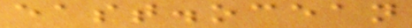east.ocean
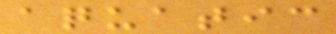aquatic
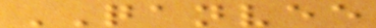QANVEE
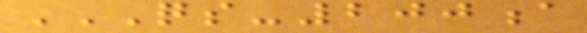QS-200A
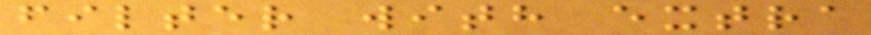filter with extra
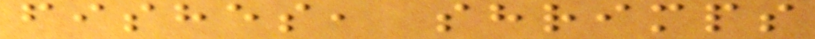fishes, shrimps
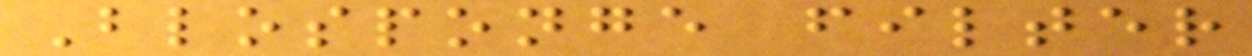Blosponge filter
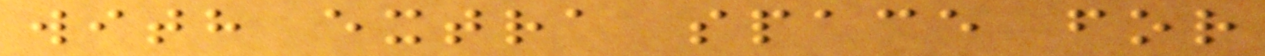with extra space for
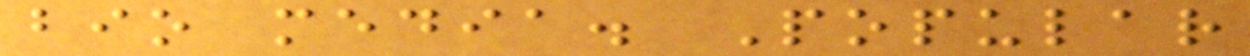bio media. Popular
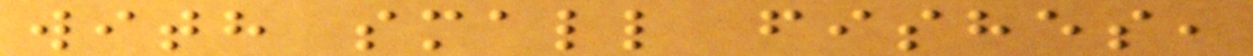with small fishes,
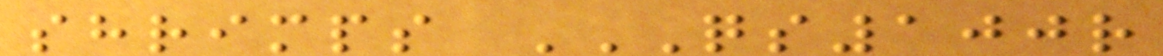shrimps QS100R
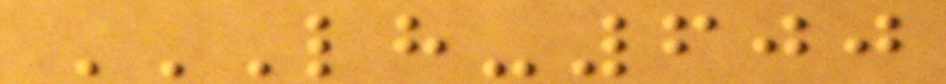LH-600
